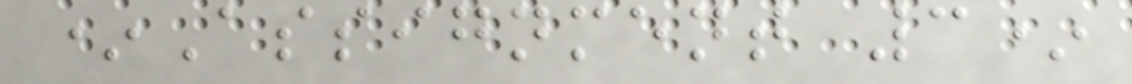*Assignment 3*
